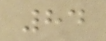84
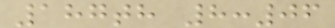187th 8:06
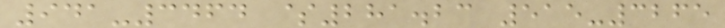941-3464 $281.23 515-3265
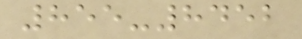855-8452
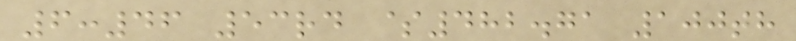6:46 53rd $482.71 100th
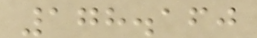178.160
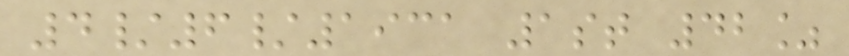4/6/1931 1st 42%
